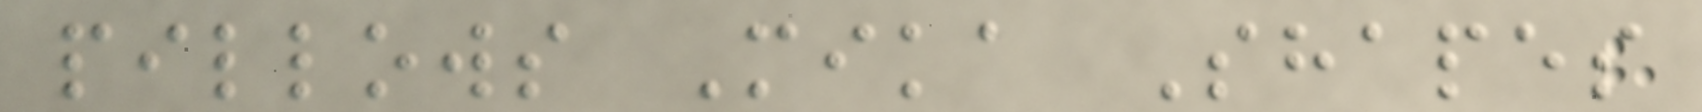pillows Mika Shapes
